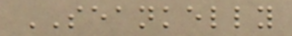SEANKELLY
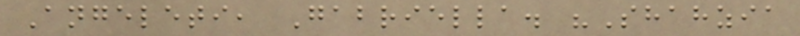Angeleti, Gabriella. "Shahzia
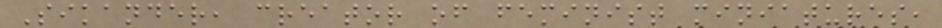Sikander, creator of feminist miniatures,
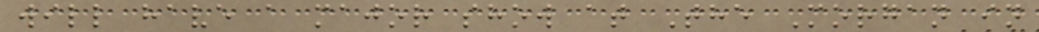will have a major show at The Morgan in
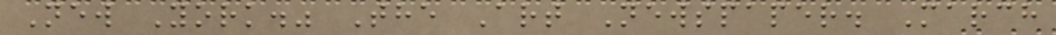New York." The Art Newspaper. March
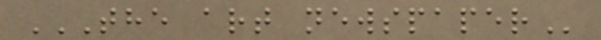THE ART NEWSPAPER
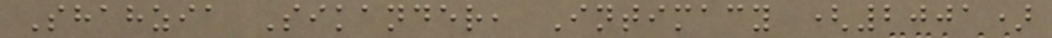Shahzia Sikander, Intimacy (2001)
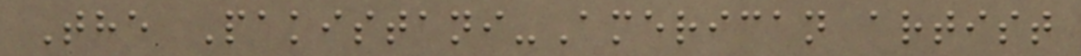The Pakistani-American artist
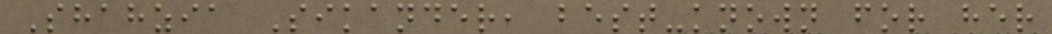Shahzia Sikander, best-known for her
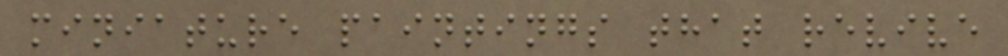miniature paintings that revive
